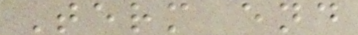Term end
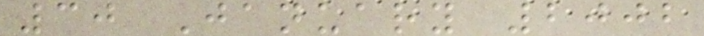30 January 2002
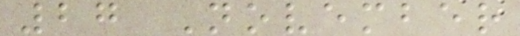27 November
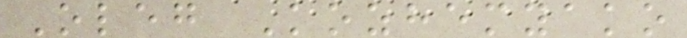Oleg Kozhemyako
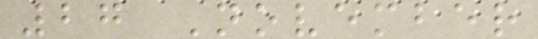27 November
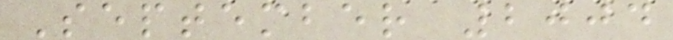September 2004
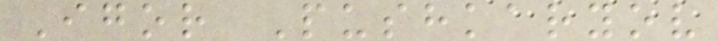Igor Pushkaryov
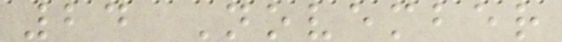24 November
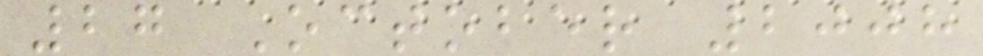27 October 2008
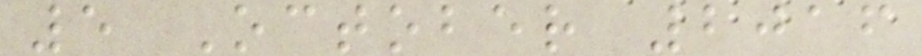5 October 2016
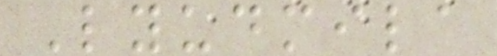Lyudmila
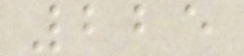225
